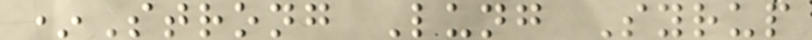*Strong Lung Syrup
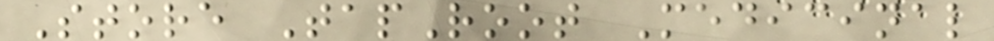Store TapRoot Medicinal
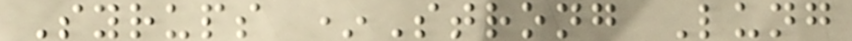Syrups *Strong Lung
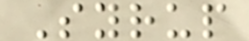Syrup
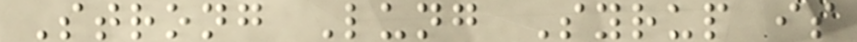Strong Lung Syrup is
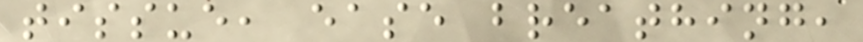tissue, ease breathing,
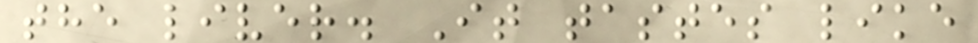the liver. It tastes like
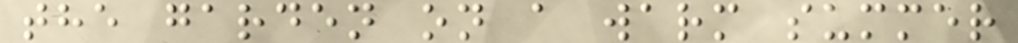the garden on a warm summer
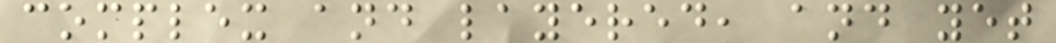complex and layered, and yet
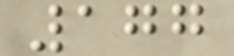177
